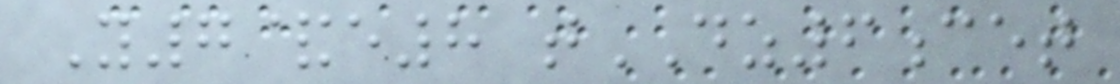Y7&e8 tDZ6cet
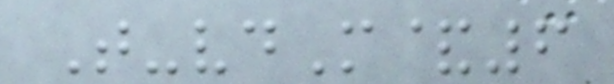T-vdM&6
